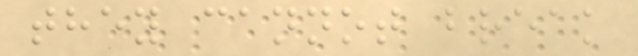they cannot break
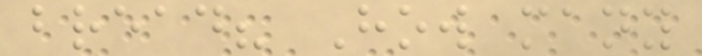bread? How many
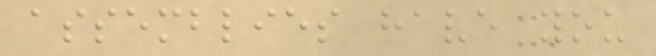assemblies have you
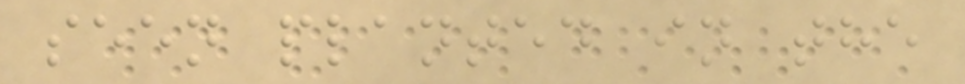seen planted in the
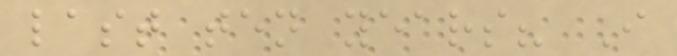last ten years? I
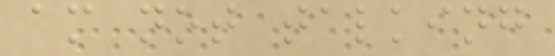am not talking
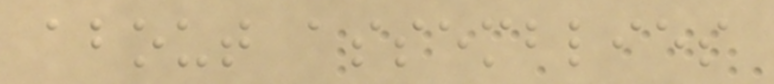about assemblies
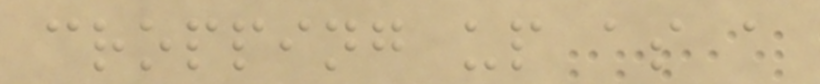cropping up as a
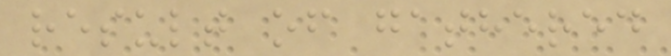result of gathered
